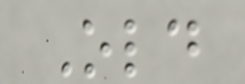Old
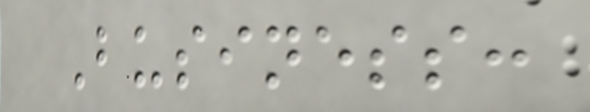Business:
